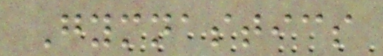Gymnastics
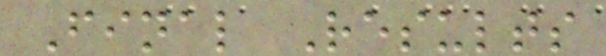Final Results
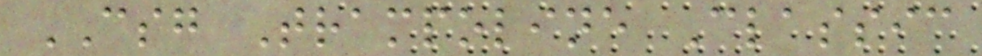CSG Trampoline Classic
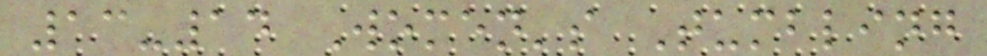13-14 Women's Tumbling
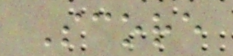Score
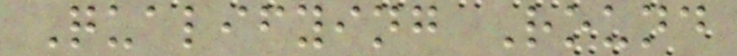Qualifying Round
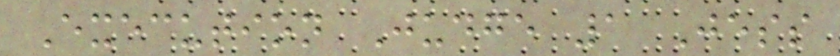Execution Judge 1 Jess
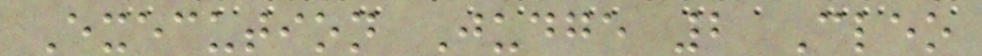Execution Judge 2 Cleo
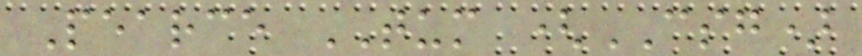Pearce TUM (CSG)
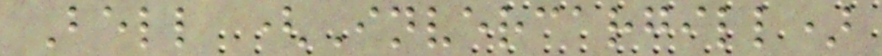Bell (Invercargill)
